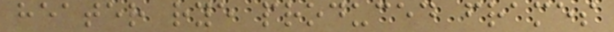heater rye produced frames
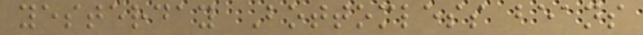yesterday Bottomless beans
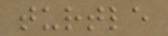turtle
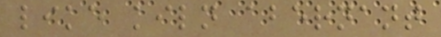like kiln abernant
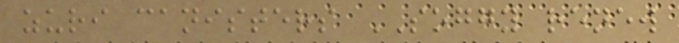zuri canisters SOGGY renew
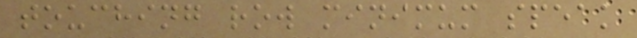touching row minimum speak
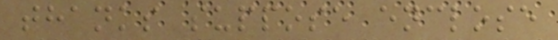thanks suppose enclose
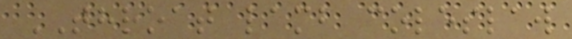THROAT lamb coleslaw
